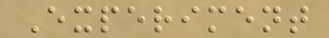Experiment
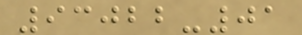93022-01
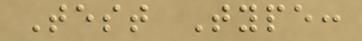Test Type:
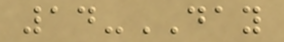14-DAY
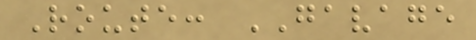Route: GAVAGE
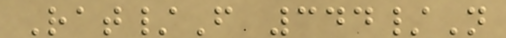Rat/F 344/N
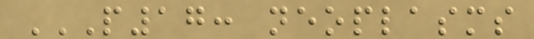P17: NEOPLASMS
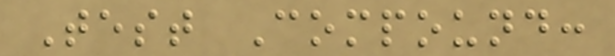Test Compound:
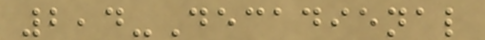2,4-Decadienal
